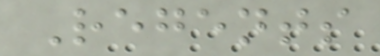Regents
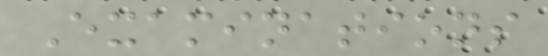Examinations
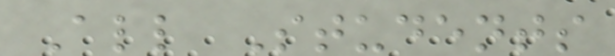All Students
